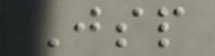Jsp
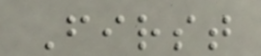First
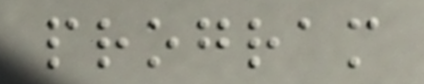program
